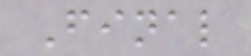Final
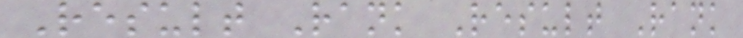Result Rank Result Rank
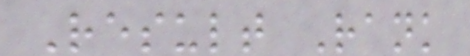Result Rank
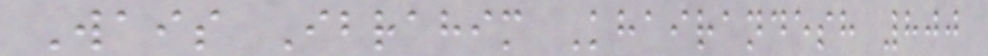Wais Ibrahim Khairandesh 800
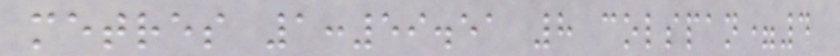metres 1:59.51 8 colspan=4
